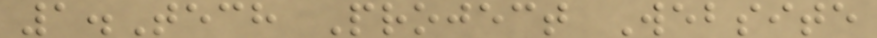1.Tech Project Website
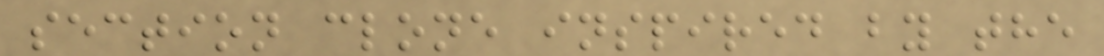section clone inspired by the
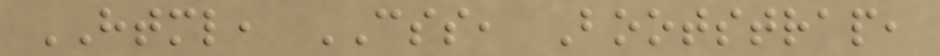HTML, CSS, Bootstrap,
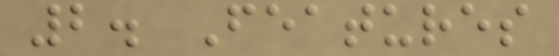2. Features
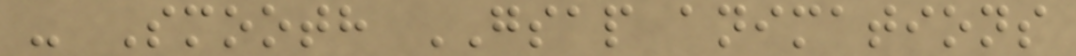- Smooth GSAP animations
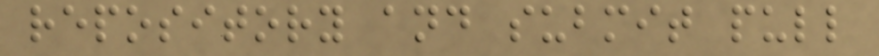repository and submit pull
